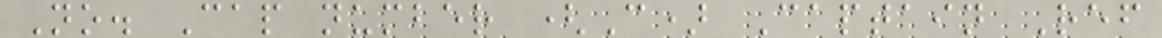No. Cap number (C) Captain Ref
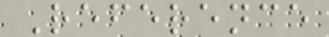Reference
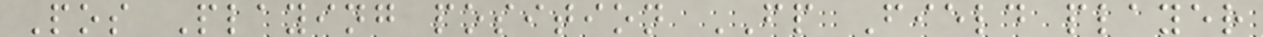Pos Playing position FP Field player
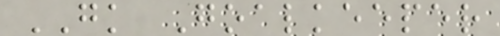GK Goalkeeper
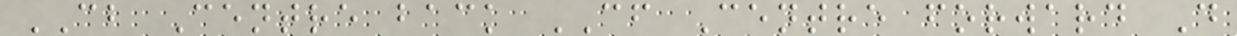CB Centre back CF Centre forward D
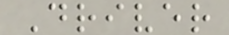Driver
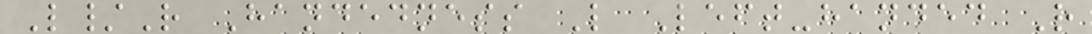L/R Handedness L Left-handed R
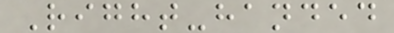Right-handed
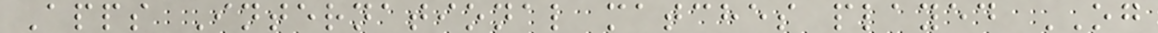Apps International matches played OG
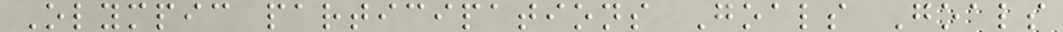Olympic participations Goals Goals
